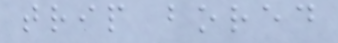trip bored
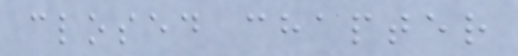closed chapter
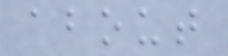about
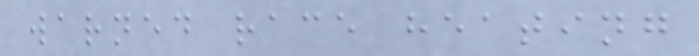warned race heating
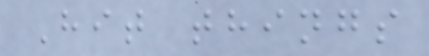Hit things
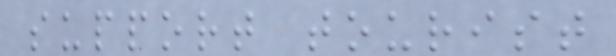support tourist
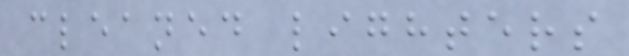cleaned lighters
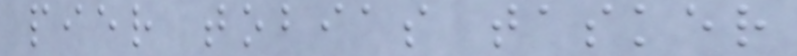pier tobias tasker
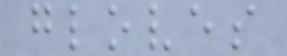gloves
